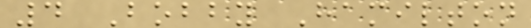4 Bobby Hamilton
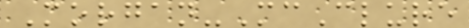Morgan-McClure
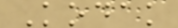Kodak
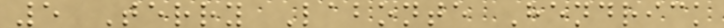5 Terry Labonte Hendrick
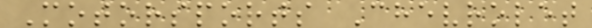Motorsports Chevrolet
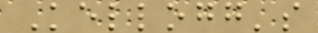Kellogg's
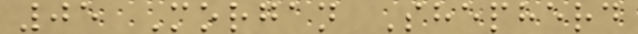05 Morgan Shepherd
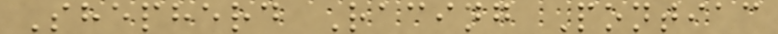Shepherd Racing Pontiac
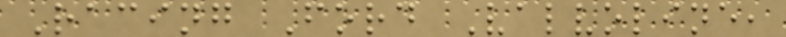Racing Ford Valvoline,
